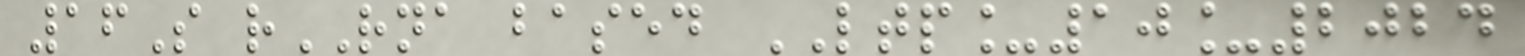16S rRNA based LTP_10_2024
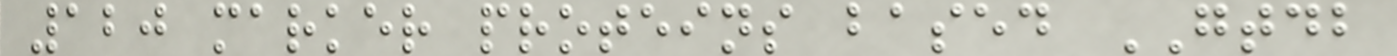120 marker proteins based GTDB
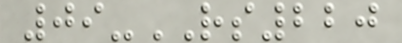09-RS220
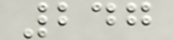247
